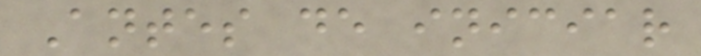Antes de iniciar
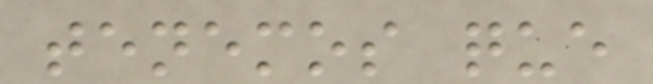tenemos que
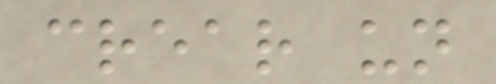crear un
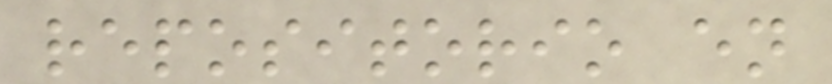repositorio en
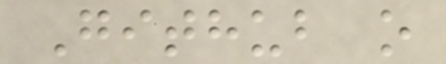Github o
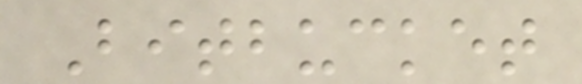Bitbucket
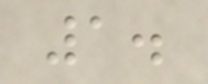1.
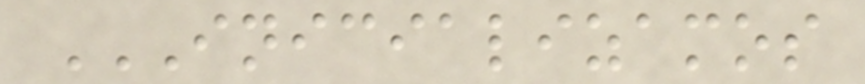INICIALIZAMOS
